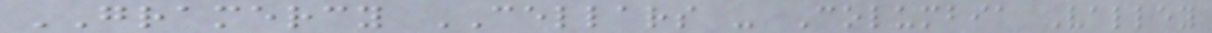GRAMERCY CELLARS - Columbia Valley
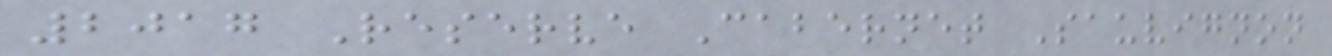2017 Reserve Cabernet Sauvignon
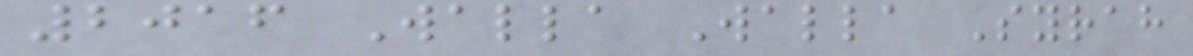2016 Walla Walla Syrah
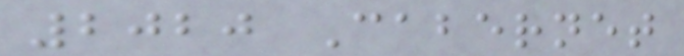2020 Cabernet
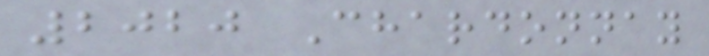2020 Chardonnay
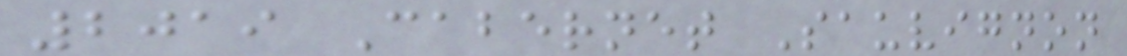2019 Cabernet Sauvignon
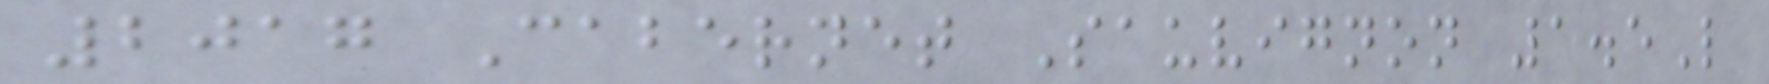2017 Cabernet Sauvignon 1.5L
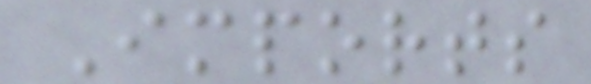Imports
